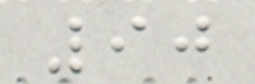90
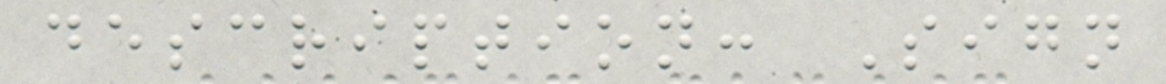description: Sign
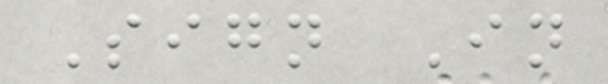Sign In
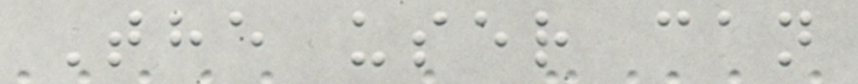The user can
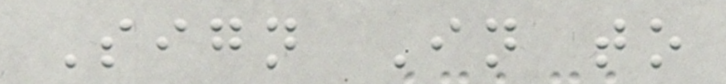Sign In to
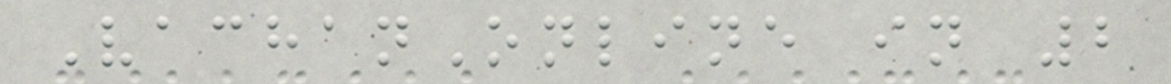VachanOnline in 2
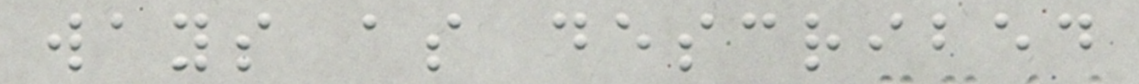ways as described
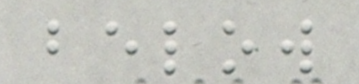below
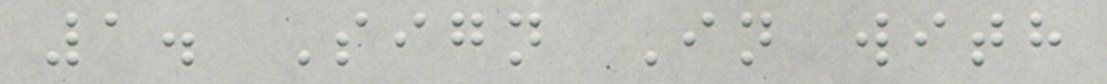1. Sign In with
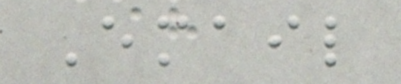Email
